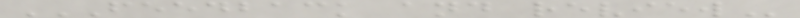FEEDBACK AND REVIEW
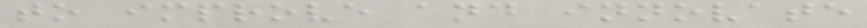to improve and innovate
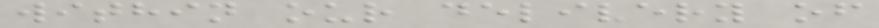within our delivery of
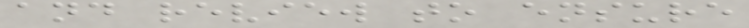and review to ensure
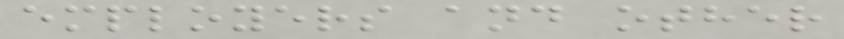employers and other
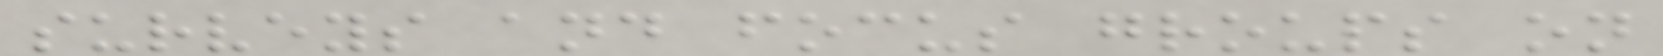surveys and focus groups on
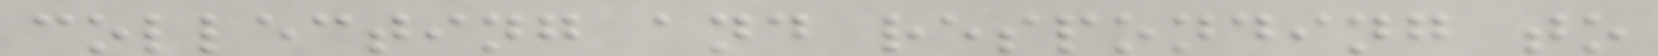collecting and responding to
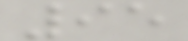95
